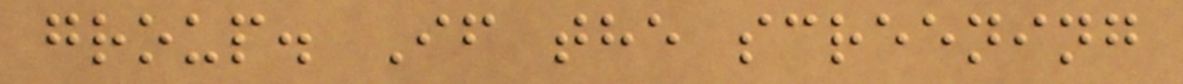group. If the screening
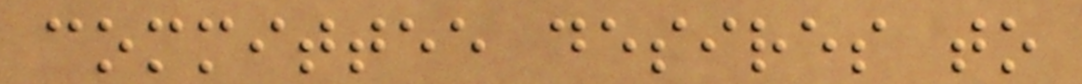committee desires to
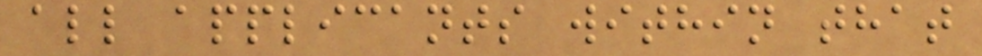all applicants within that
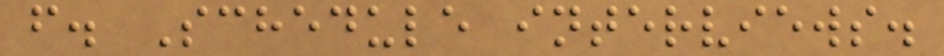f. Schedule interviews.
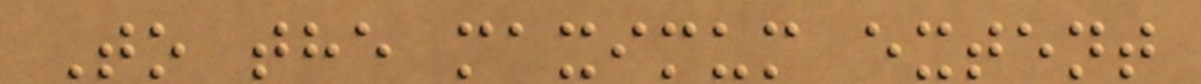To the maximum extent
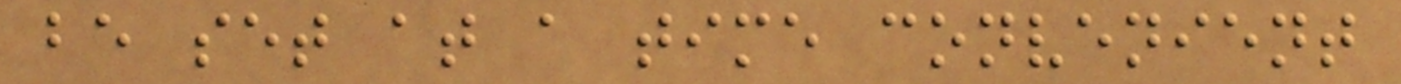be set at a time convenient
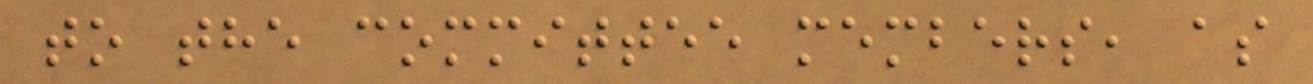to the committee members, as
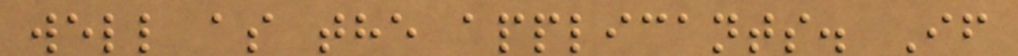well as the applicants. If
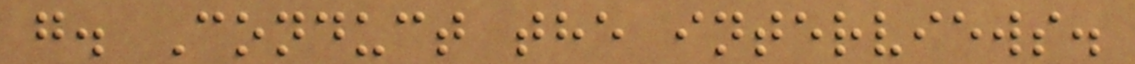g. Conduct the interviews.
